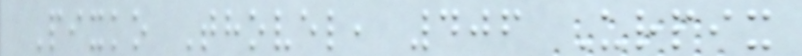Pixko Thovel, 406 Urpix
